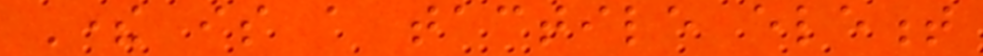There is a tactile element
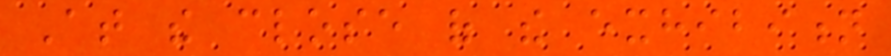At the close of the exhibition
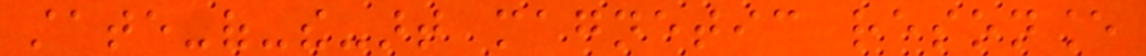state-of-the-art magnetic resonance
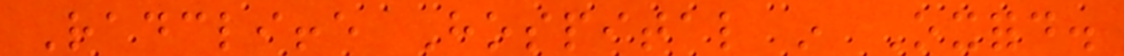Radcliffe Hospital in Oxford.
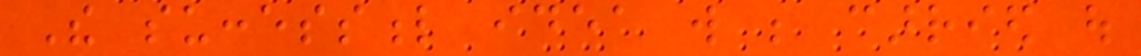The successful idea will be carried out
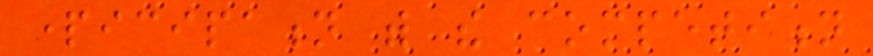participation with the competition
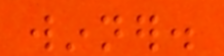winner.
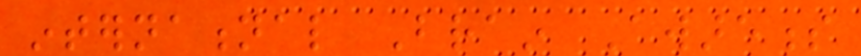international Brain Awareness
